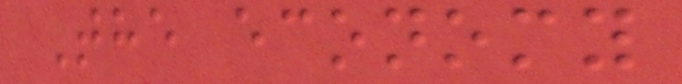The economy
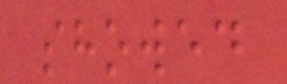showed
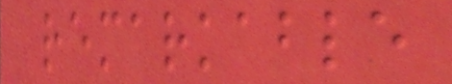remarkable
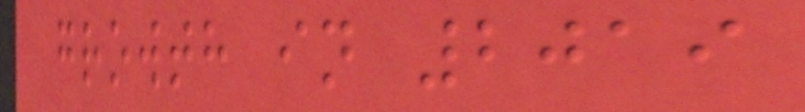growth in 2019
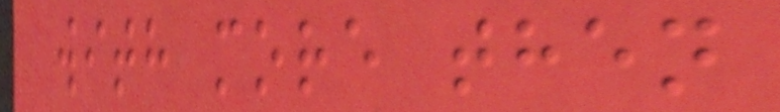with more then
